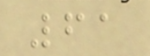61
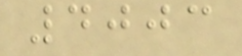4003
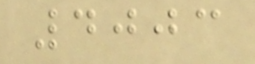4003
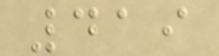419
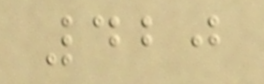420
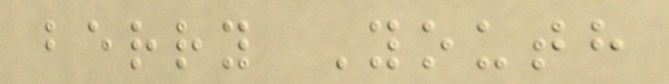berry Youth
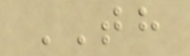TH
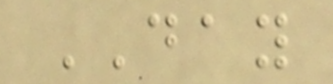DAY
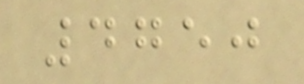4750
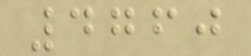4760
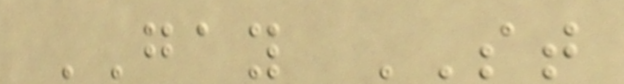GAY ST
